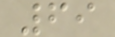69
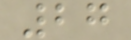27
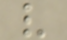v
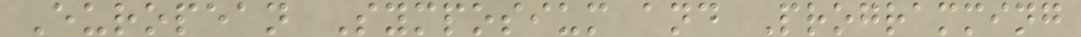European Symposium and Programming
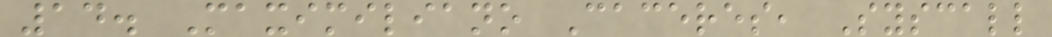14. Maximiliano Caceres, Syscall
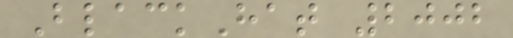BlackHat 2002
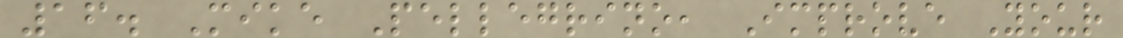16. Mike Pellegrino, Improve Your
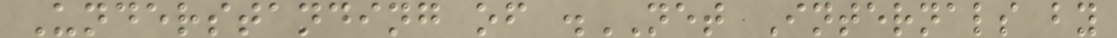Understanding of .NET Internals by
